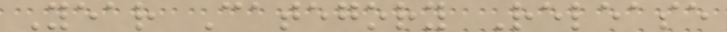Year Category Release
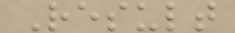Result
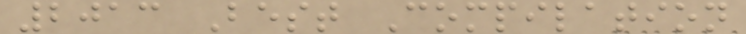2013 Best Compilation
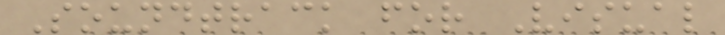Soundtrack for Visual
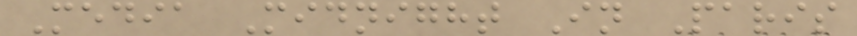Media Midnight In Paris
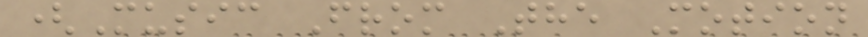(Music From The Motion
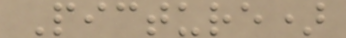Picture)
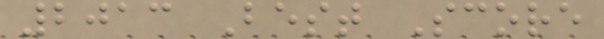2013 Best Score
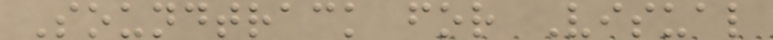Soundtrack for Visual
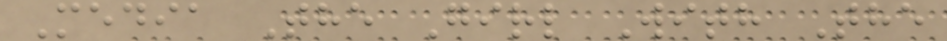Media The Girl With The
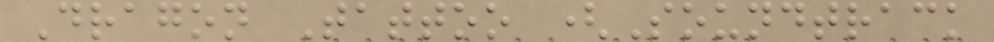Dragon Tattoo (Soundtrack
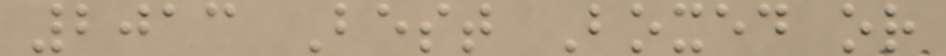2013 Best Boxed or
